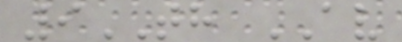9TH AV
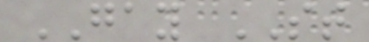GAY ST
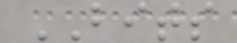BITS
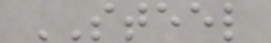STEEL
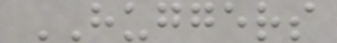HUGGERS
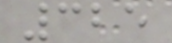325
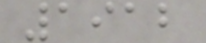1912
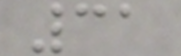31
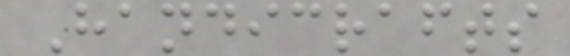Handicrafts
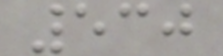530
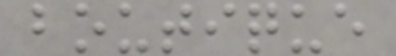boutique
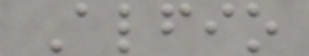Alfio
